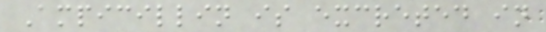Ampicillin is excreted in
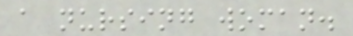a nursing woman.
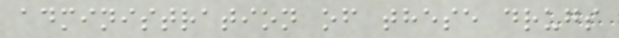administration of these drugs
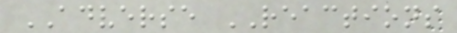ADVERSE REACTIONS
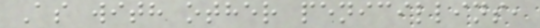As with other penicillins,
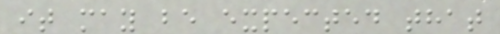it may be expected that
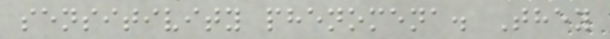sensitivity phenomena. They
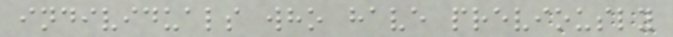individuals who have previously
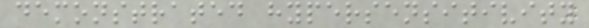demonstrated hypersensitivity
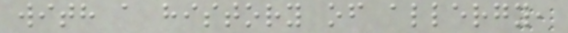with a history of allergy,
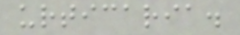urticaria.
